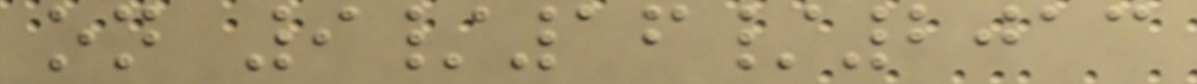on 9/16/2013
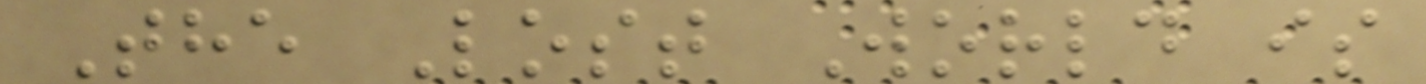The Lost World is
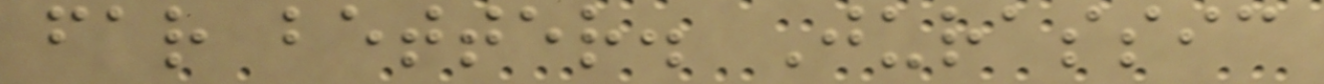far better. Jurassic
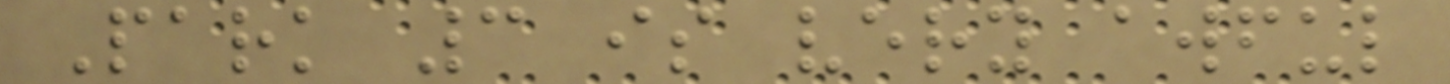Park 3 is very awful
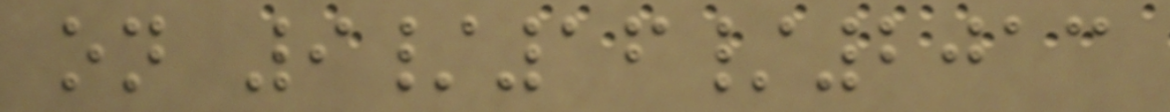on 9/16/2013
